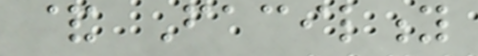& Facility
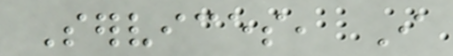Services, I
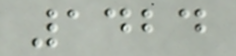1424
